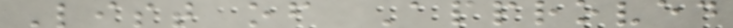List of Approved
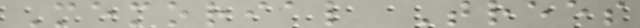Memorial Trees
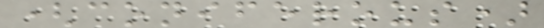(coniferous)
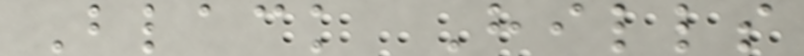Black Hills
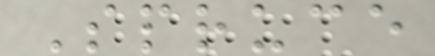Spruce
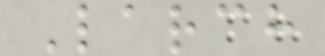Larch
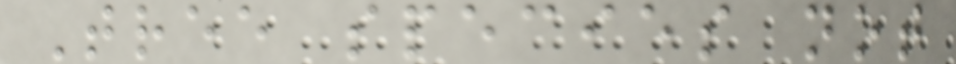Tree species not
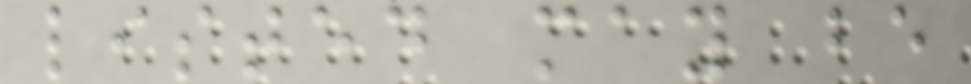listed may be
